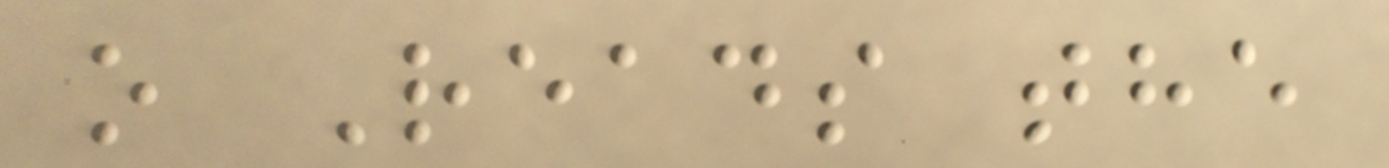o Reads the
